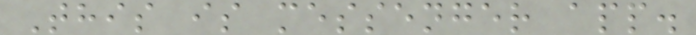This is messenger app.
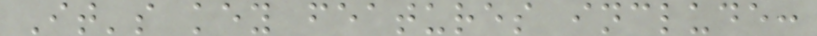It's key features include:
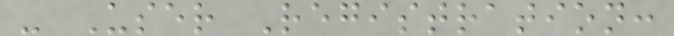- User Registration:
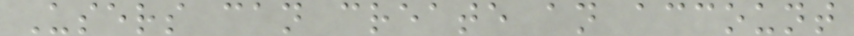Users can create an account
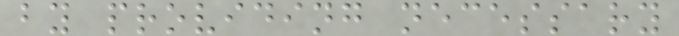by providing necessary
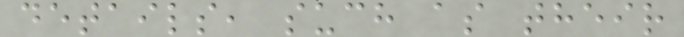details, such as their
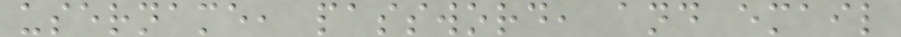username, password, and email
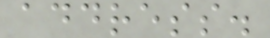address.
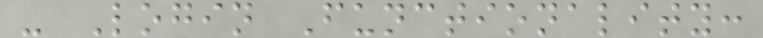- Login Functionality:
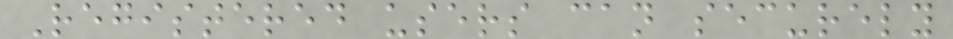Registered users can securely
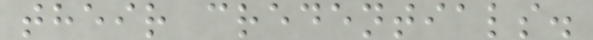their credentials.
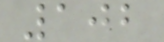102
